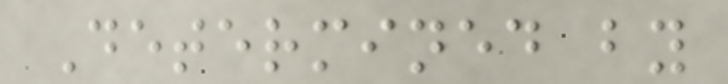Determined by
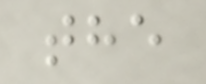the
